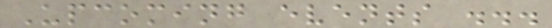Upcoming events ...
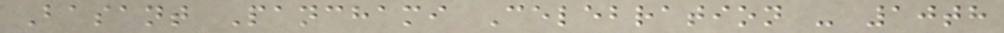Basant Panchami Celebration - 10th
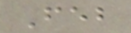Feb
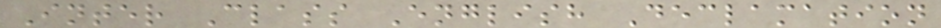Inter Class English Declamation
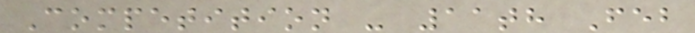Competition - 11th Feb
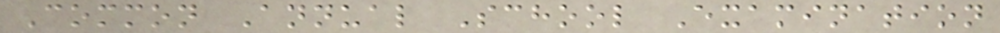Common Annual School Examination
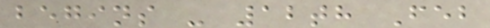begins - 12th Feb
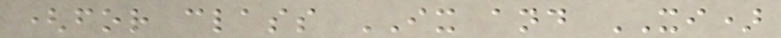(for class IX and XI)
